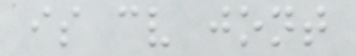is cv jont
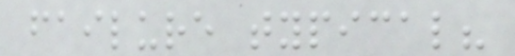failure typical?
